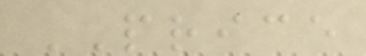PRICE
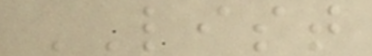LIST
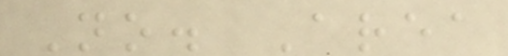No. Area
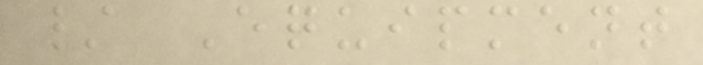/ Equipment
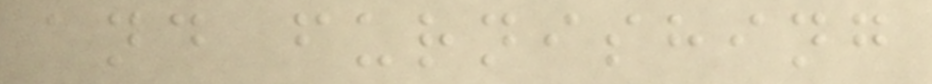and furnishing
